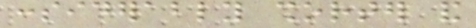considerably shorter and
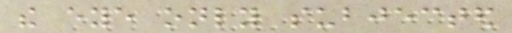the eye only subjected
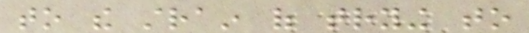to the strain of trying to
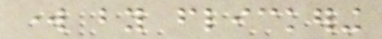work by flickering
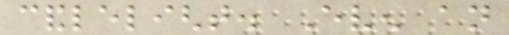candlelight. Even an
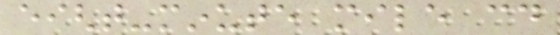eight-minute mile could
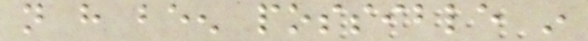not have been possible in
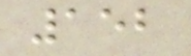152
